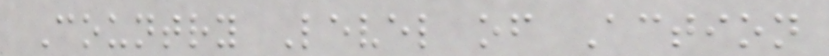Country Level of Action
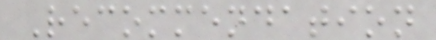Recommendation
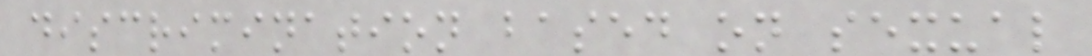discrimination based on sexual
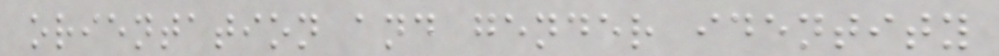orientation and gender identity
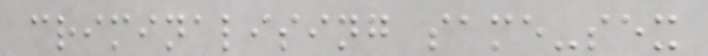criminalising same-sex
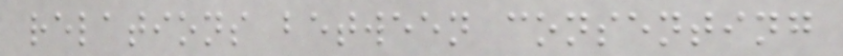relations between consenting
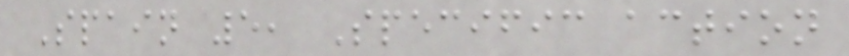Spain 5, Specific action
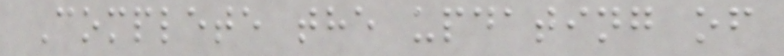Complete the updating of
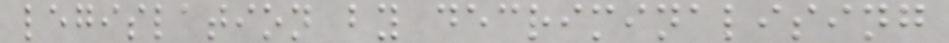legislation by decriminalising
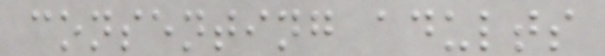consenting adults
